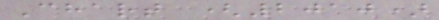Chart (2010)
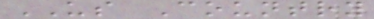US Country
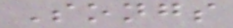Songs
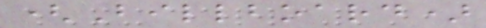(Billboard)
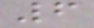6
